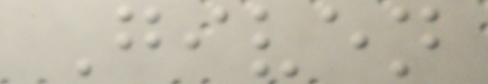Given
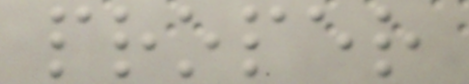proper
